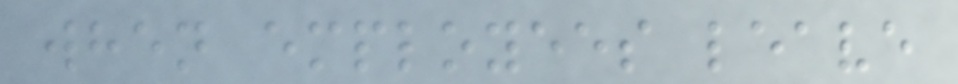when employees leave
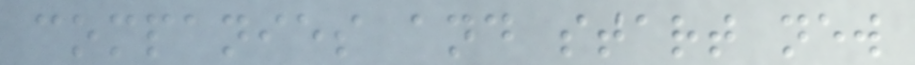companies and start new
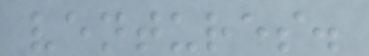ventures.
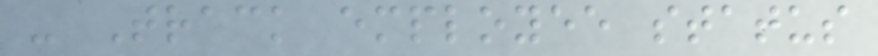- Track employee status
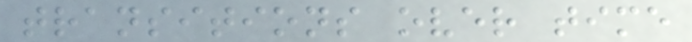transitions over time
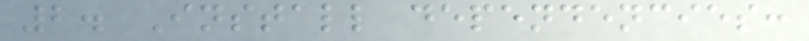2. Install dependencies:
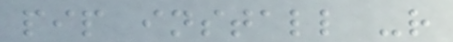pip install -r
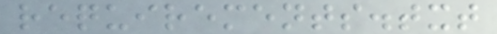requirements.txt
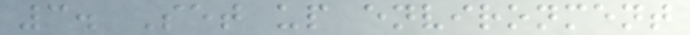3. Set up environment
